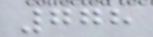778
